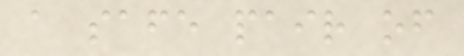a safe pair of
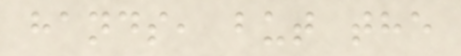hands, but the
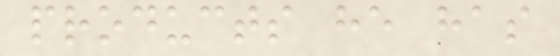products he has
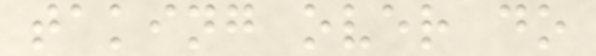taking over do
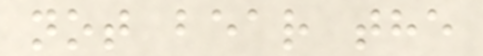not bear the
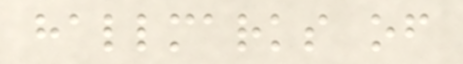hallmarks of
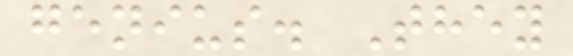genius. They
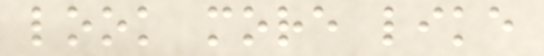look more like
